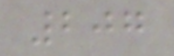207
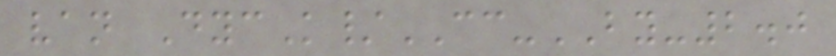van DycK/CC-BY-2.0
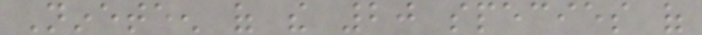Nineteen of the 20 species of
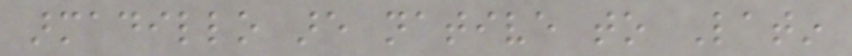armadillo are native to Latin
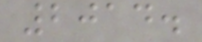2014.
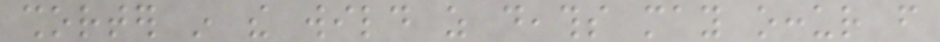shorter in the wild as deaths may occur from
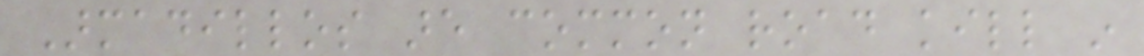Armadillos are common road kill in
